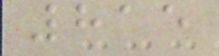815
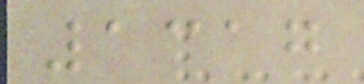1317
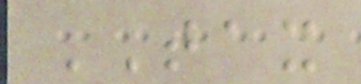TAX
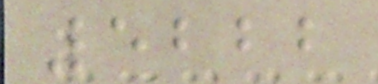5222
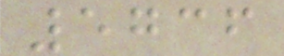5736
